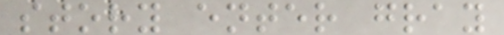story enter gray
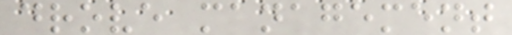drove management
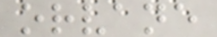orvane
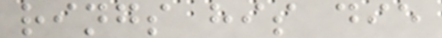rings his die
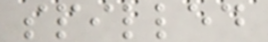spilled
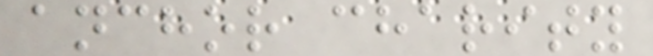anchor charity
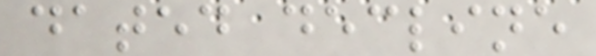dated decline
